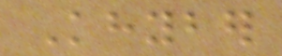Khyber
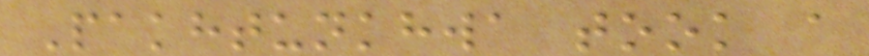Pakhtunkhwa took a
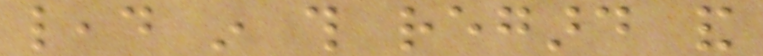lead in this regard and
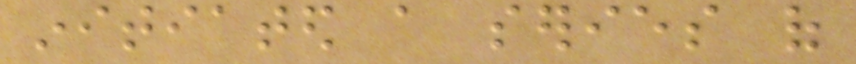initiated a series of
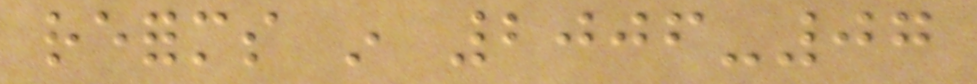reforms in 2006-07
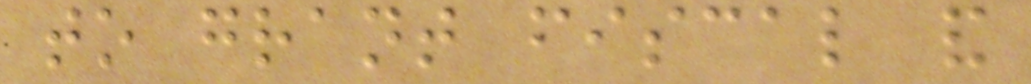to grant fiscal and
